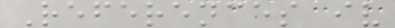References iv
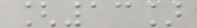[13]
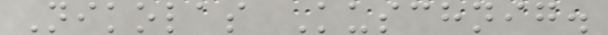Nikolas Kuschnig.
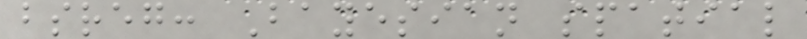bsreg: Bayesian spatial
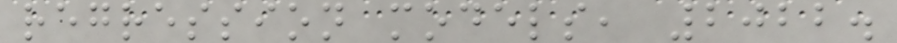regression models, 2022.
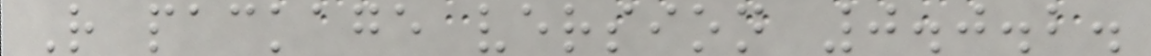R package version 0.0.2.
